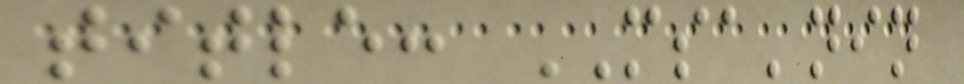title: MSA'nin
